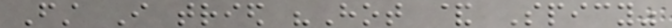First I tried "Hot & Spicy"
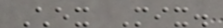Chex Mix.
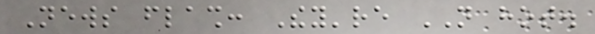News flash: They're NOT hot.
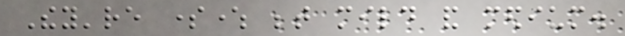They're somewhere between mild and medium.
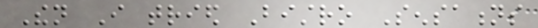Then I tried Bistro Sensations
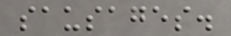sausages.
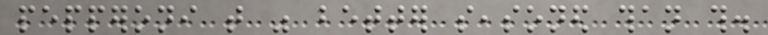pepperoni that was better seasoned than this.
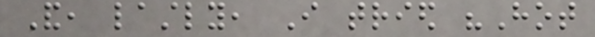And, lastly, I tried "Hot
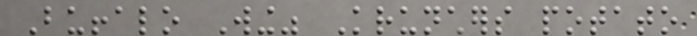Buffalo Wing" Krunchers potato
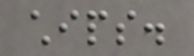chips.
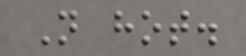Not hot.
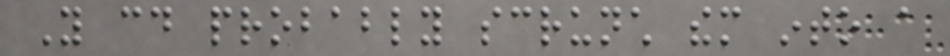You could probably scrunch them into a
